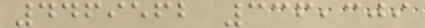4469562 336,309
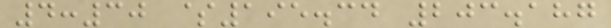4:30 $195.34 203.187
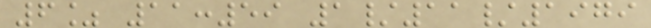6% 11:59 1/11/1979
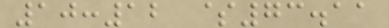10:12 $73.11
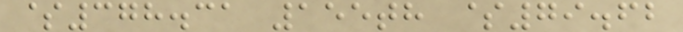$378.31 155th $79.62
